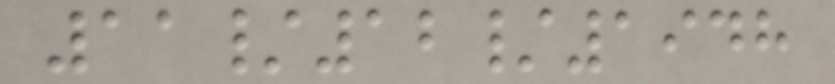11/12/1948
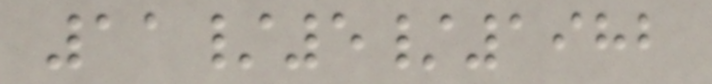11/5/1982
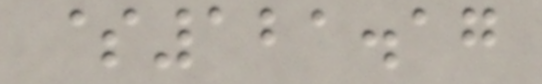$121.17
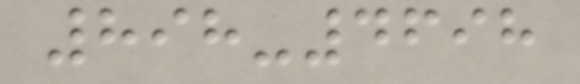898-4698
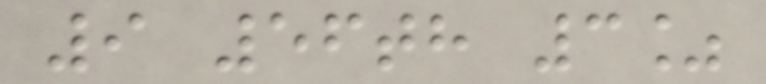9 56th 3%
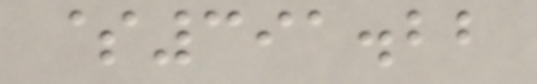$391.22
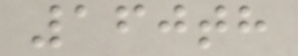160th
